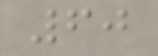60
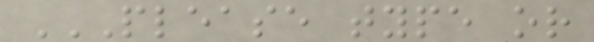PLEASE TYPE OR
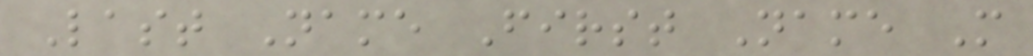Last Name First Name M
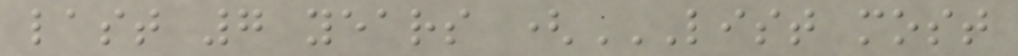last 7 years (LIST MOST
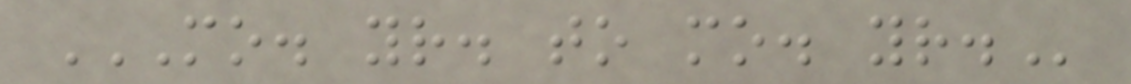MO. YR. TO MO. YR.
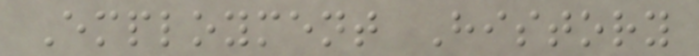Employment History
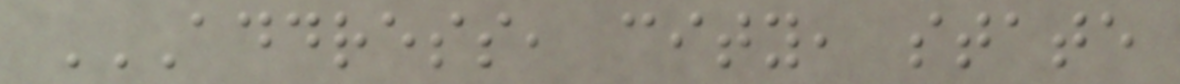ADDRESS, CITY, STATE
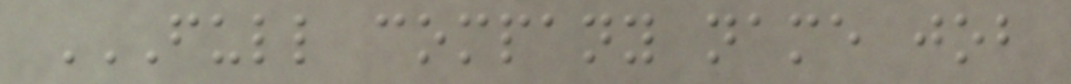FULL COMPANY NAME JOB
